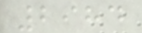2984
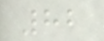82
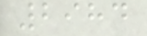2984
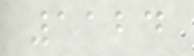1124
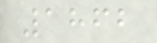1862
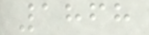1868
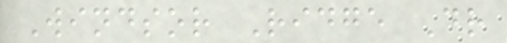Windsor Ridge Dr
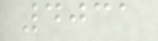4031
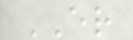ER
